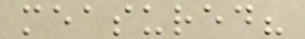measured?
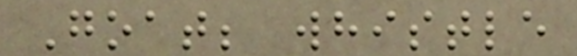Goat; whistle
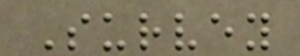Survey
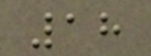18
